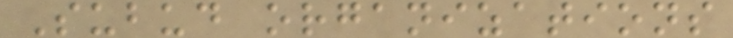Subud organizations
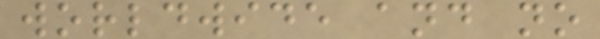worldwide and no
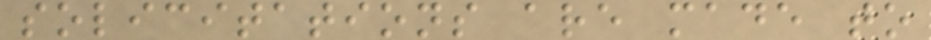solicitations are made to
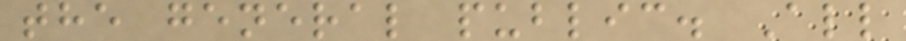the general public. All
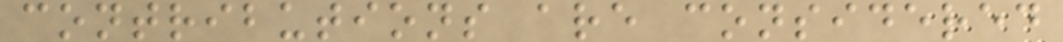contributions are considered
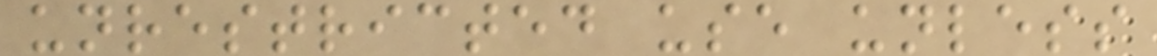unrestricted use unless
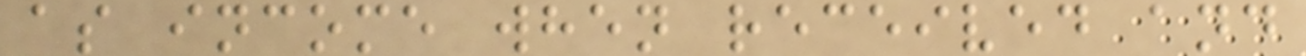as income when received and
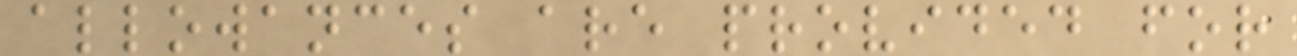allowances are provided for
